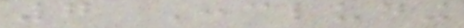7 Concluding
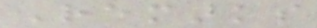Remarks
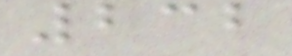232
